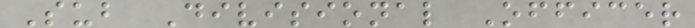Sub Divisional Officer
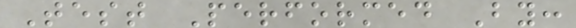Test Performed By:
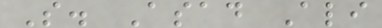S. Asad Ali
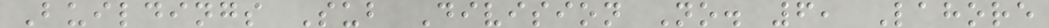Buildings Sub Division No. 6, Lahore
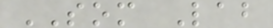SOM Lab
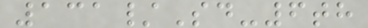131/Sd-6th
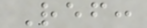Ref:
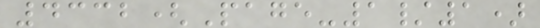4332(Page-1/1)
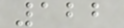122
